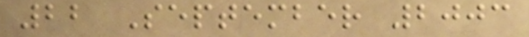22 September 2003
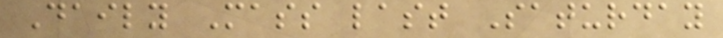Daily Mass last Saturday
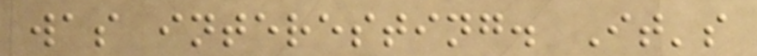was interesting. It's
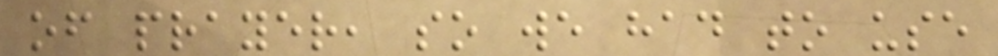of prayer, so we had to use
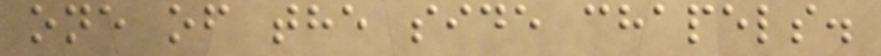one of the side chapels.
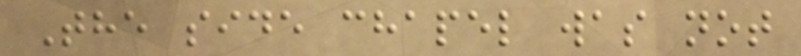The side chapel was not
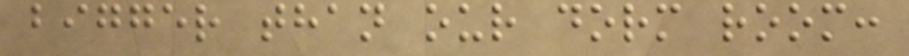bigger than our dorm room:
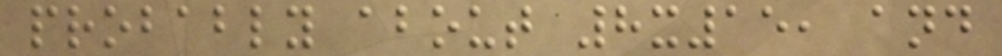probably about 8x15, and
